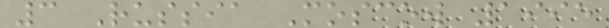3 Russia Moscow 1995
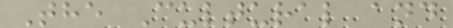The Cultural and
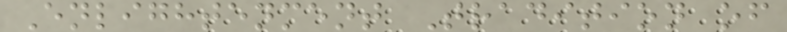Enlightenment Tradition of
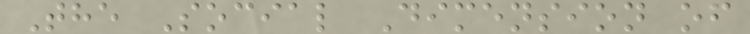The Social Dimension of
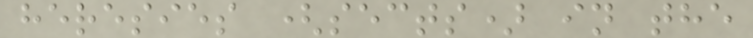heresies (sects) in the
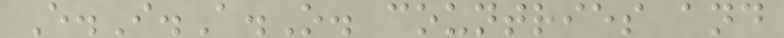E.I.A.O. countries and
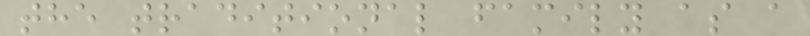the traditional family as a
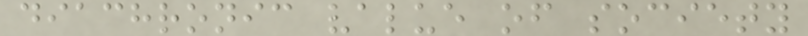diachronic value of society
